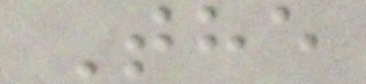The
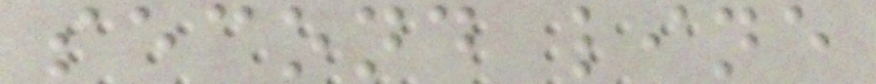second line
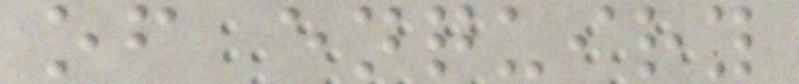of enquiry
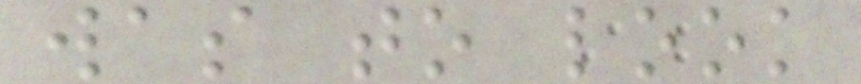was to look
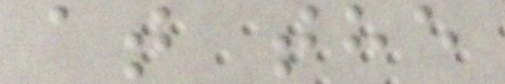at the
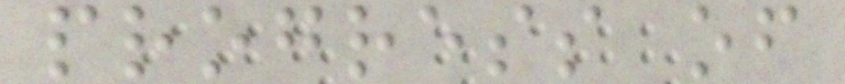progress of
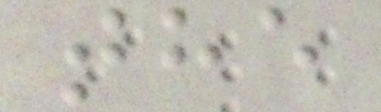the
